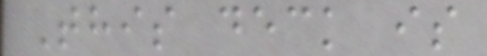This deck is
